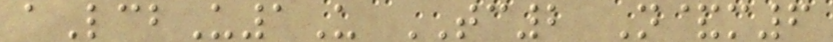aLcbU1U TC2 N&m6
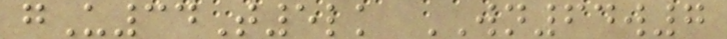gU34T5lk WN64w7
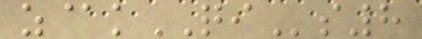z@kQIs8
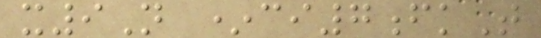x9N *ci7fkT
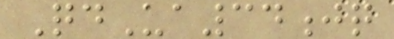QdUa34jq
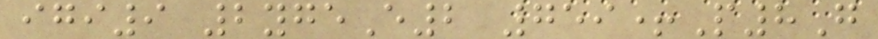igi9 2ygeE2 759+P8G
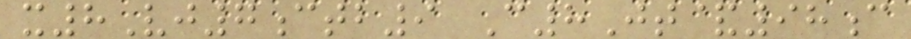x8Vj7ctb9 C8Jt&98c
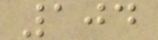104
